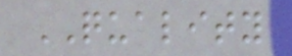QUALITY
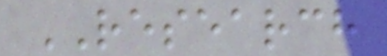RESEARCH
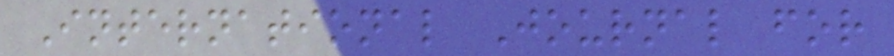International Journal for
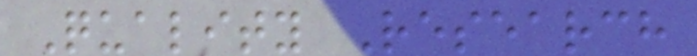Quality Research
